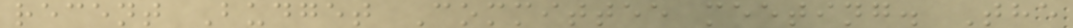recent Budget Committee meeting. The
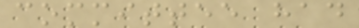committee had
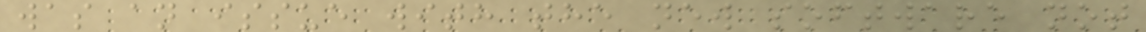was an issue with the new software not
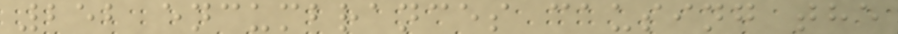252 encumbrances causing the
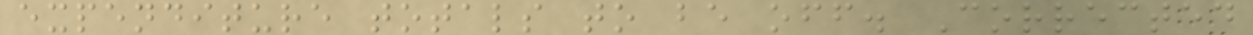expenditure totals to be off. Corrected
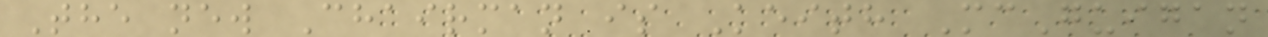The new Chairman is Keith McGuigan
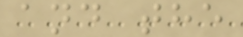and the
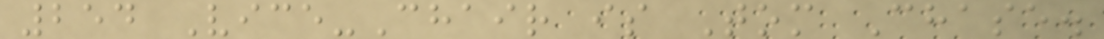254 Vice-Chair is Tom Chase.
